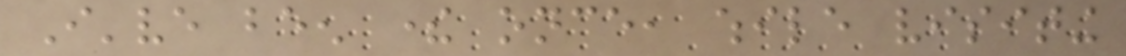I've been there once, while visiting
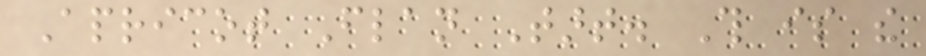Apricot Flan Tart. This is the
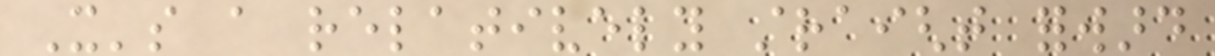It's a relatively straight forward
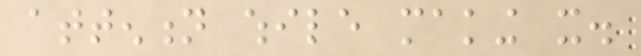attention while making it.
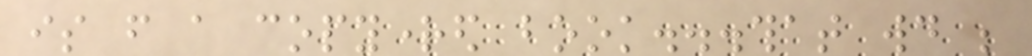is from a copyrighted book...that would be
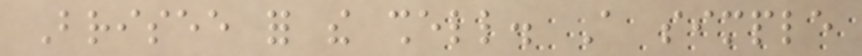Brisee for the shell. A simple
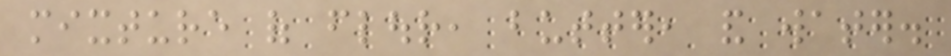mixture of flour, butter, and water.
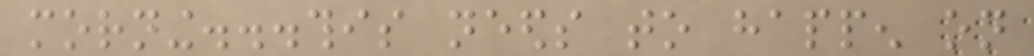morning...this needs to happen on
